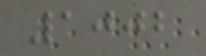1002
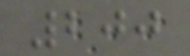200
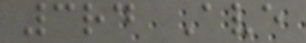3rd Ave
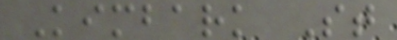Kimbark St
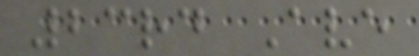23rd Ave
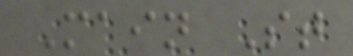Main St
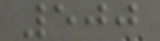500
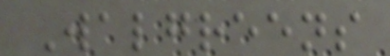Walgreens
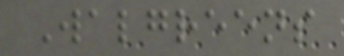Walgreens
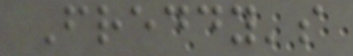Freddy's
